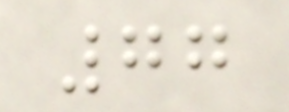77
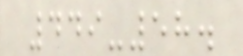449-58.
